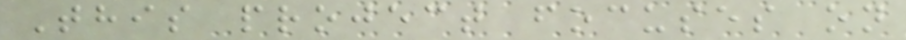This project focuses on
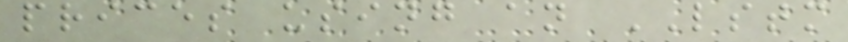prices using an LSTM
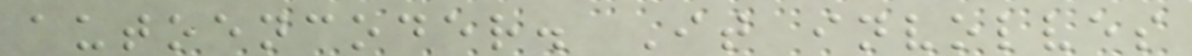autoencoder. It involves
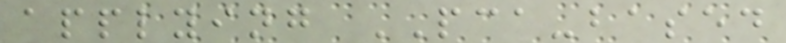applying PCA-based
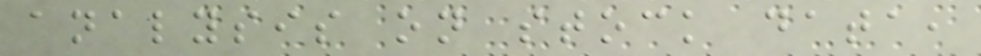analysis on stock data,
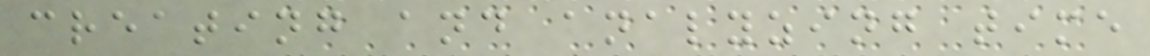creating and analyzing time
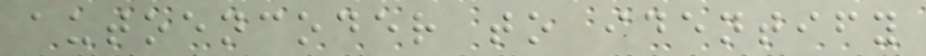autoencoder to identify
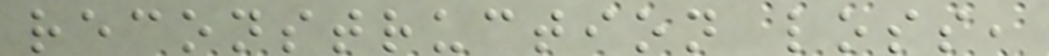reconstruction loss,
